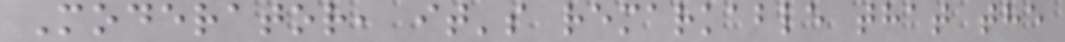Moderator, it's remarkable that the
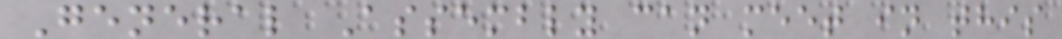General Assembly can meet in this
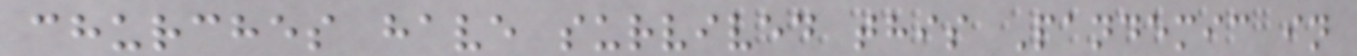churches have survived this Pandemic in
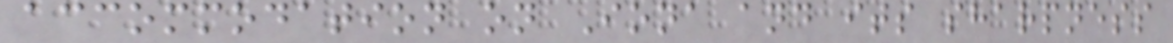accommodation on Iona and its sharpness
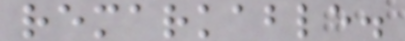remarkable.
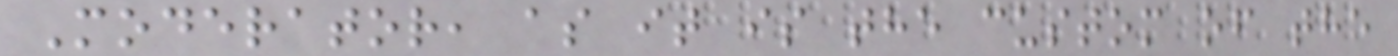Moderator, as it is the custom of the
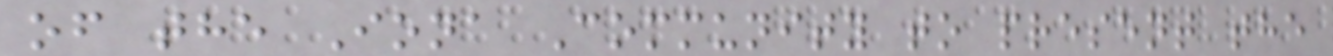of the Iona Community to present the
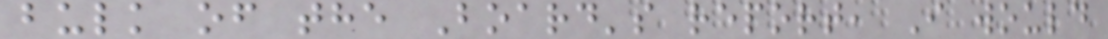bulk of the Board's report, I would
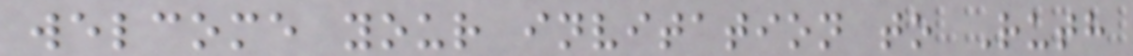welcome your invitation to Ruth
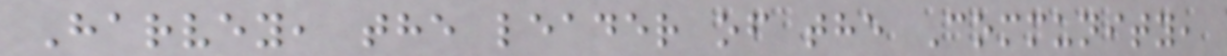Harvey, the leader of the Community,
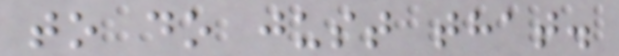to do just that.
